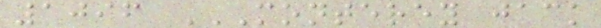1096 MONTEREY JACK
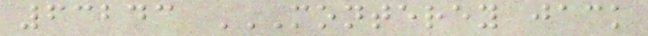63243 MONTEREY JACK
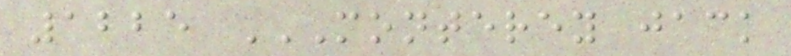1225 MONTEREY JACK
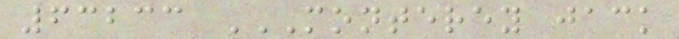63233 MONTEREY JACK
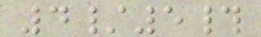4/5#
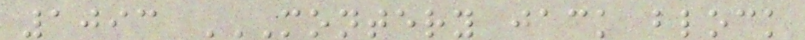1093 MONTERY JACK BLOCK
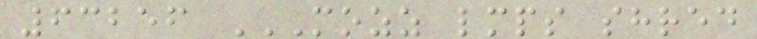63256 MOZZ LMPS SHRED
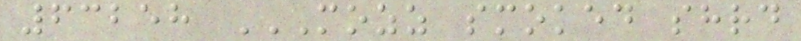63258 MOZZ SMOKED SHRD
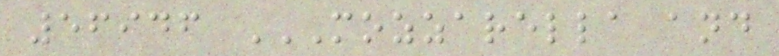56946 MOZZARELLA AND
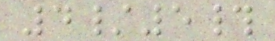4/5#
